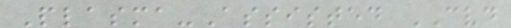Plasma-Assisted CVD
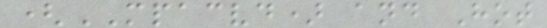(MPACVD) and Hot
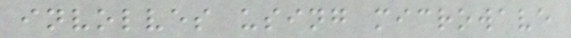involves using microwave
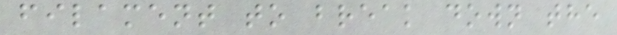filament to break down the
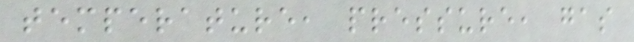temperature, pressure, gas
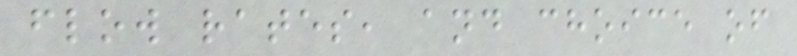flow rates, and choice of
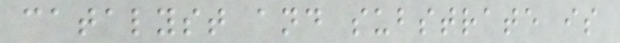catalyst and substrate is
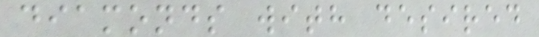diamonds with desired
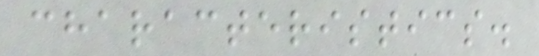characteristics.
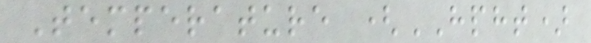Temperature (HPHT)
